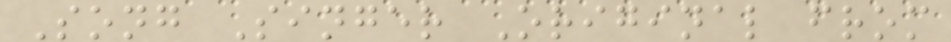Song Singer Original from
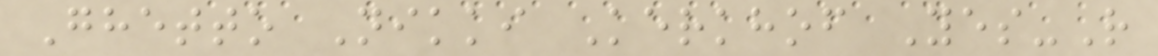Ghetto Nikki Kerkhof Yes-R
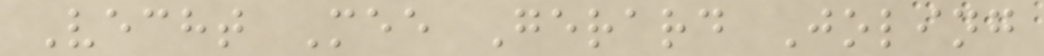Vecht Mee Gerard Joling
